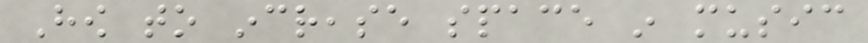How to increase space in music
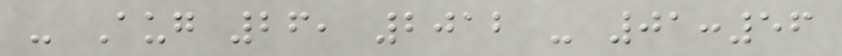- Aug 26, 2012 - 01:56
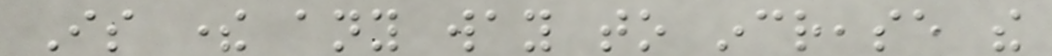Is there any way to increase the
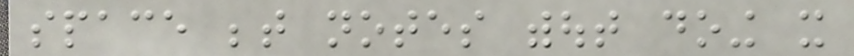space between notes without doing it
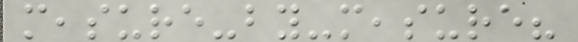measure-by-measure?
